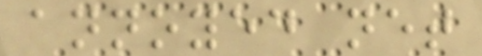annoyed net
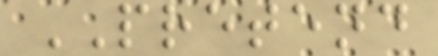PRETEND
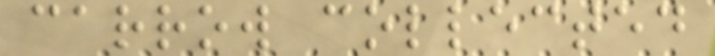carrow collected
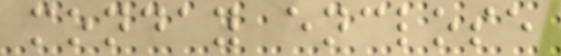monday enclose
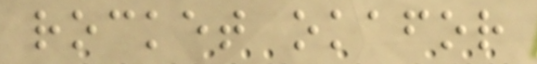rocket okafor
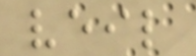veil
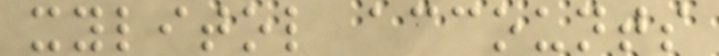xylitol accounts
